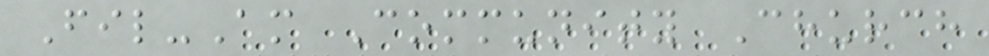Fil-Am Community Church
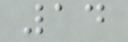14
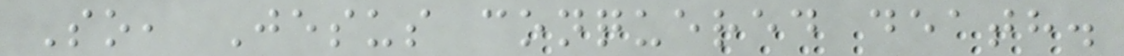So, Jesus conquered death.
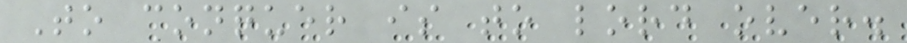To conquer is to lord over.
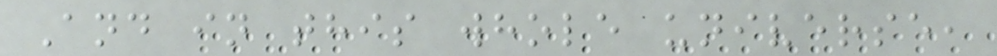And in this whole universe,
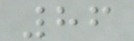86
